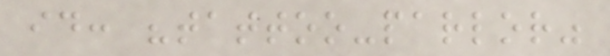id: "tattoo-parlor"
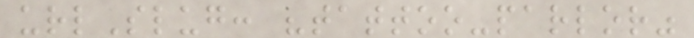urlSlug: "tattoo-parlor"
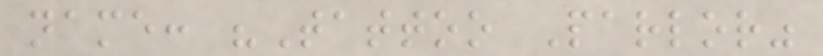name: "Tattoo Parlor"
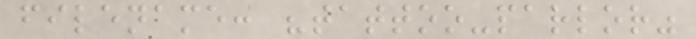filename: "tattoo-parlor"
